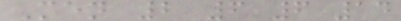Men 2 6 6 14
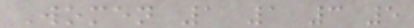Women 1 1 3 5
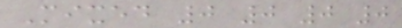Mixed 0 0 0 0
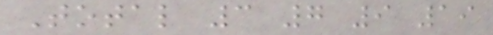Total 3 7 9 19
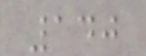140
